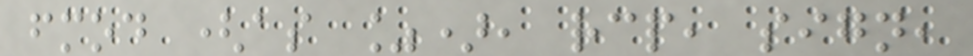fmod (as %), rcp, sign,
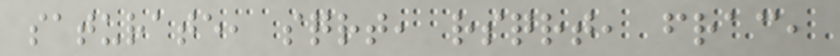saturate, sqrt, rsqrt, frac,
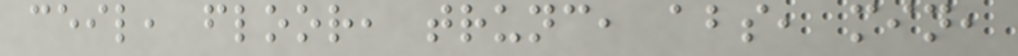ceil, floor, trunc, abs, min,
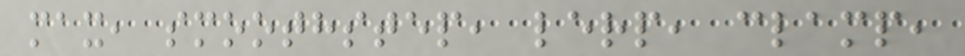max, smoothstep, lerp, clamp,
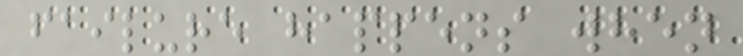failure happens when
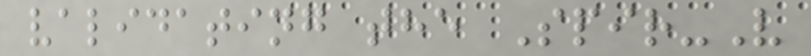validating the Spir-V
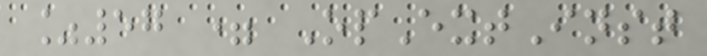%57 = OpExtInst
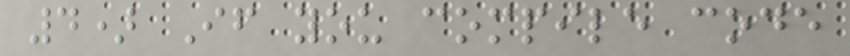4) If you compile code
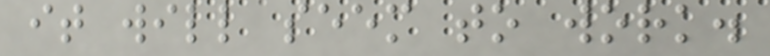it will seem to work.
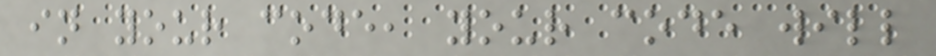in your code, your code will
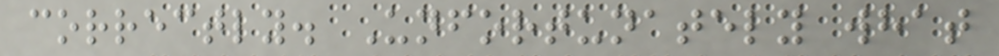correctly. Unfortunately what
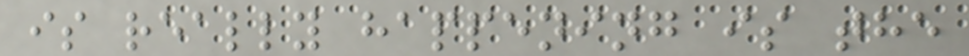is really happening is the
